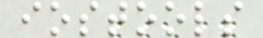iostools
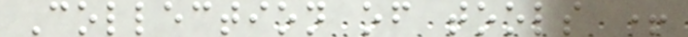Collection of tools +
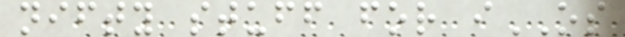nifty stuff for iOS
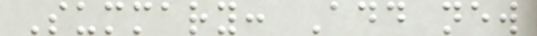Summary: Add new
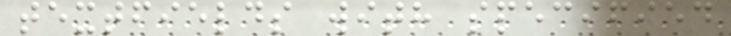textfields with specified
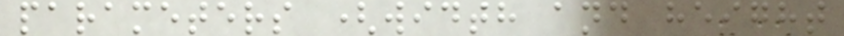parameters (width and height
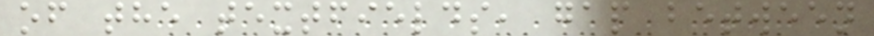of the textfields, gap between
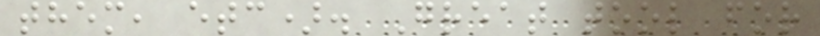them, etc). Great tool for
